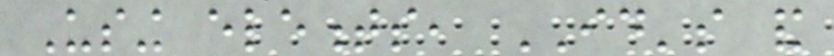Using elements, ID's and
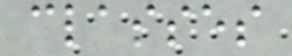classes
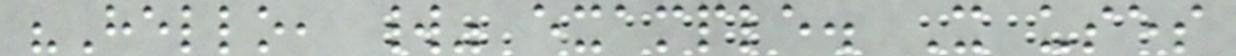"Hello, world" example. It uses
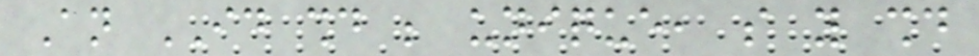An ID should be unique, so you should
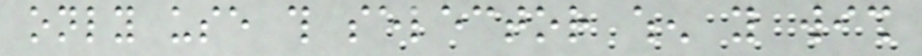only use this selector when you wish
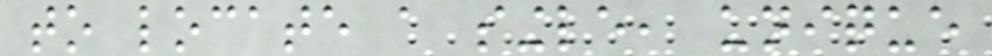to locate a single, unique
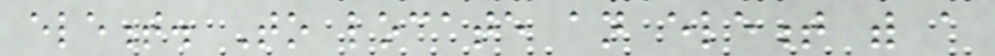element. To locate an element with a
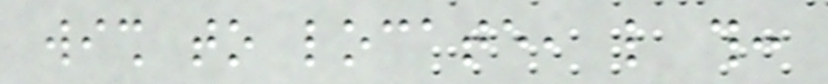wish to locate, like this:
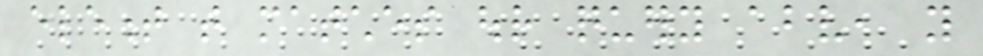element that matches our query above, you
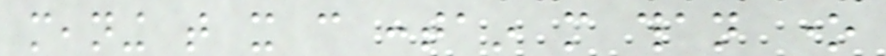meaning that it can contain more than one
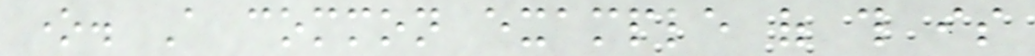one. A common example of this is
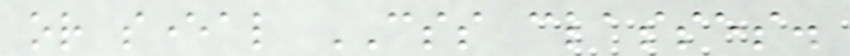or several CSS classes.
